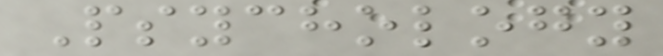Psychology
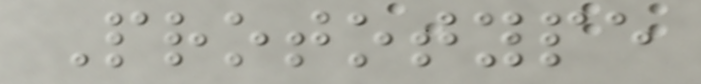Prototype
